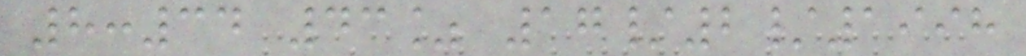8:34 43% 17/2/1998
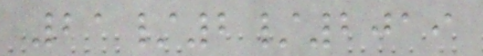21/2/2019
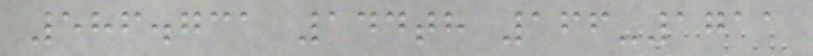586.731 144th 166-1711
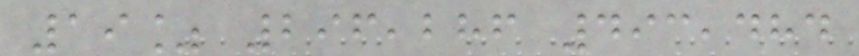19% 296,286 493,484
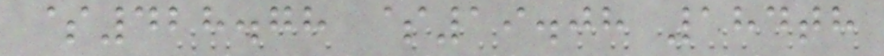$428.78 $19.08 184th
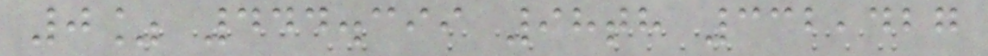0% 444.399 98th 332,427
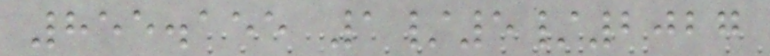855.155 1/5/2027
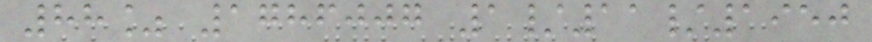88% 1786007 1/11/1950
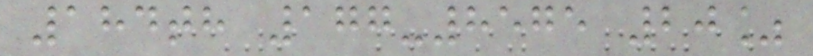184th 177-8575 20%
